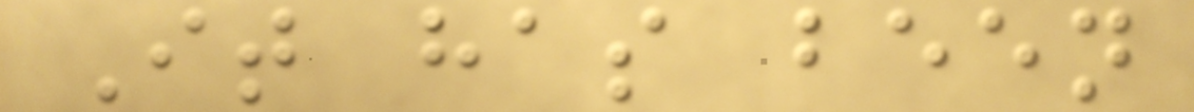It has been
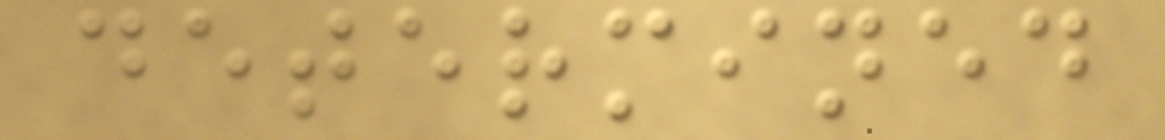determined
